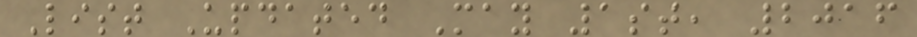List Updated May 1st, 2016
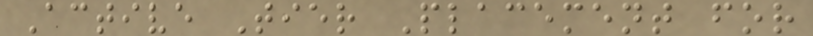Active Tier Placement for
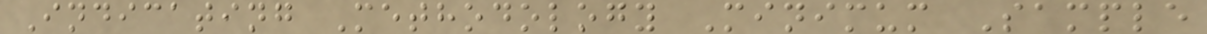Indicating Methodology Minimum Sample
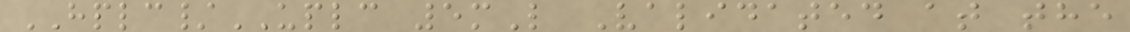HPLC/UPLC 5mL Validated at the
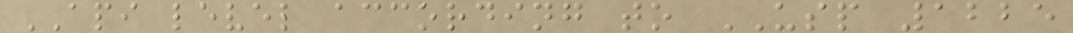API level according to USP 1225
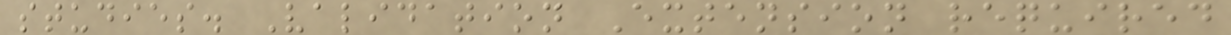studies. Validation Extension required
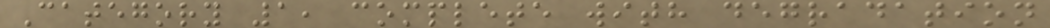Category 1, complete with degradation
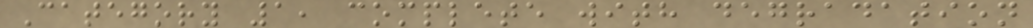Category 1, complete with degradation
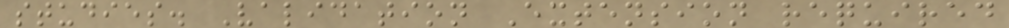studies. Validation Extension required
